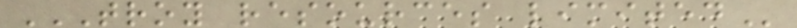TROY RESOURCES LIMITED
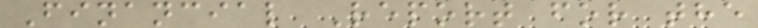Financial Report for the
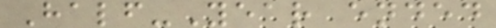Half-Year ended
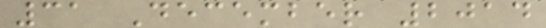31 December 2014
